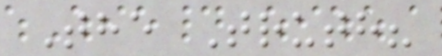The Truth?
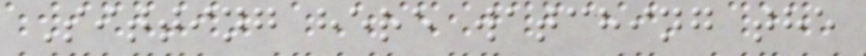Sitting here watching the
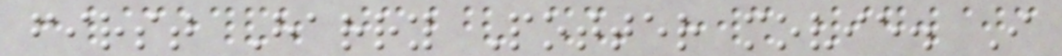first Harry Potter movie. I
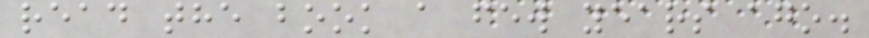read the book a few years ago.
